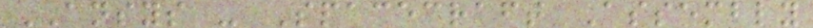ANSYS - Spacecraft Assembly
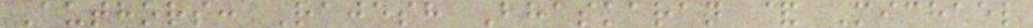Authors: Rajesh Bhaskaran & Michael
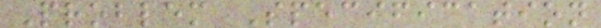Problem Specification
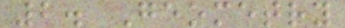2. Geometry
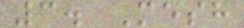3. Mesh
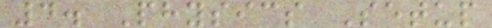4. Physics Setup
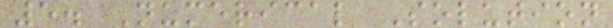5. Numerical Solution
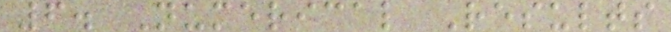6. Numerical Results
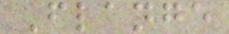Flange
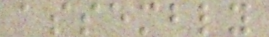assembly
